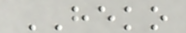HEKO
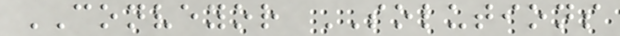CONVEYOR SOLUTIONS
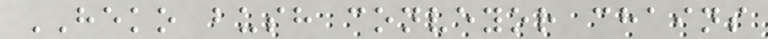HEKO bush conveyor chains
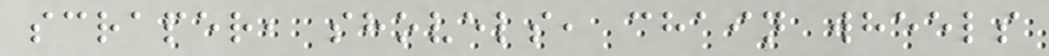scraper, shovels, chain wheels
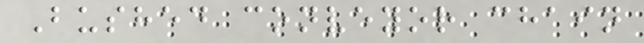Bushed conveyor chain
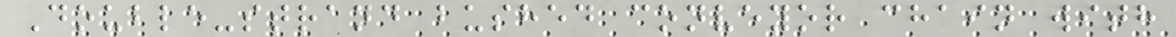Double-strand bushed conveyor chain with
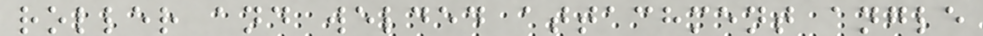roller and welded attachment angle
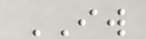IW
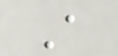A
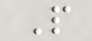P
